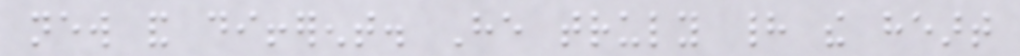new and different. He truly had the heart
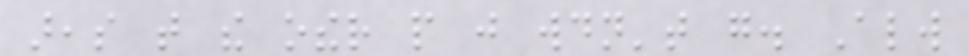areas that the other people just wouldn't go. Always
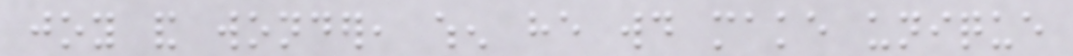joy and wonder, when he would make unique
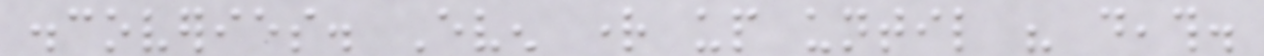discoveries. Even right up until his death.
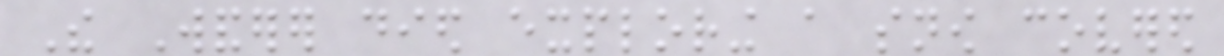The Wanderer died exploring a snow covered
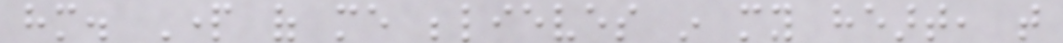him. Part of me believes in my heart, that
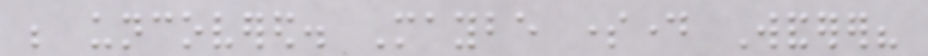be uncovered. Maybe someday Wanderer?
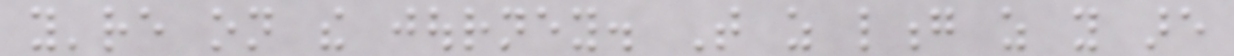you're on the journey. That as long as you are
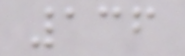136
